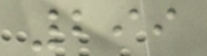299
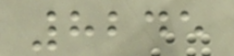8245
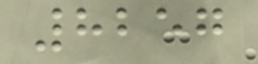8257
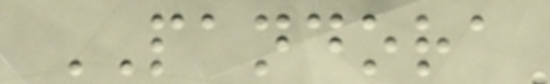PANDORA
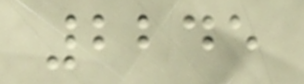2245
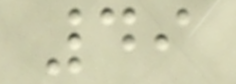49
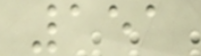151
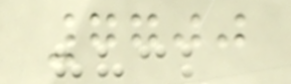7700
